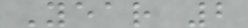Year 2
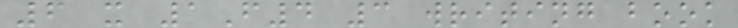6 x 1F4 3 writing book
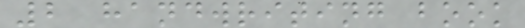2 handwriting book
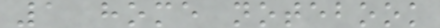1 home notebook
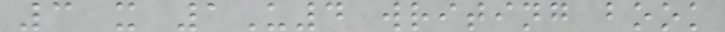3 x 1U4 writing book
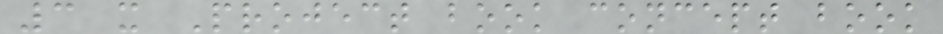3 x Project book concept book
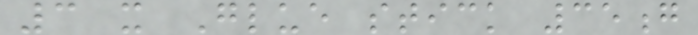3 x Glue stick 35g
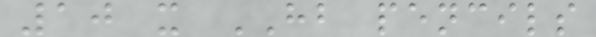10 x HB pencils
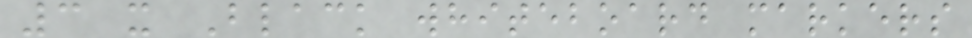3 x Black whiteboard markers
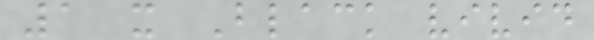1 x Black vivid
